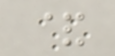&
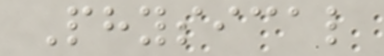Physical
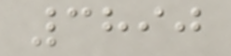3890
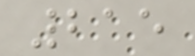215
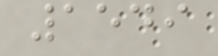1549
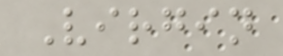Virgin
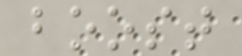boost
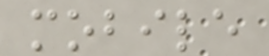mobile
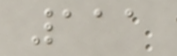111
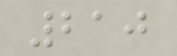210
